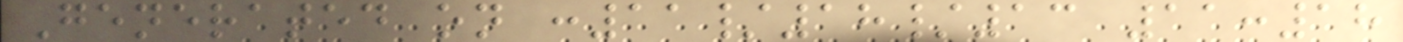Generated on :11/18/13 11:18
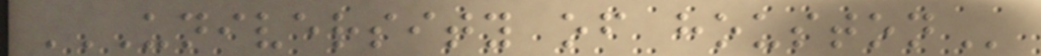UNIVERSITY OF HOUSTON
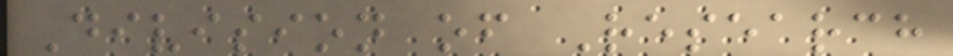Division of Research
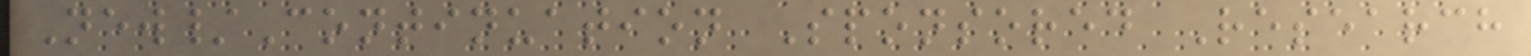New/Continuation Sponsored Research
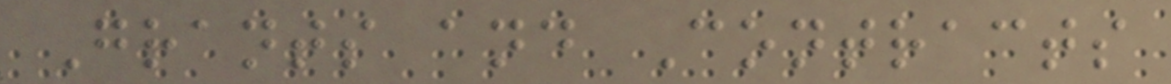Grants and Contracts
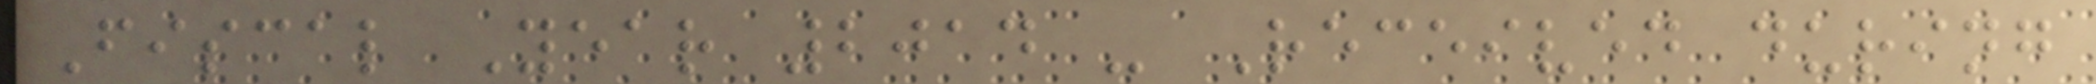Fiscal Year 2014 - Received during
